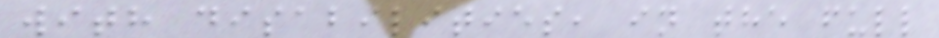with disabilities, in the full
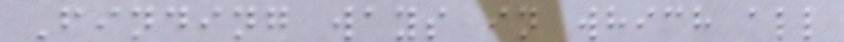Finding ways in which all
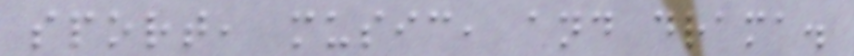sport, music, and drama.
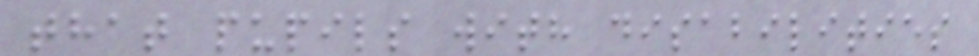that pupils with disabilities
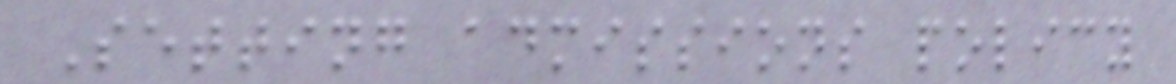Setting admissions policy
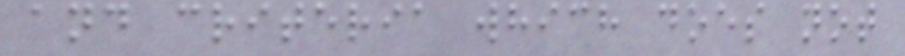and criteria which does not
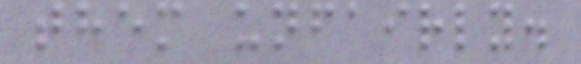them unfairly.
